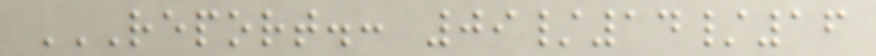REPORT.: 09/14/16
